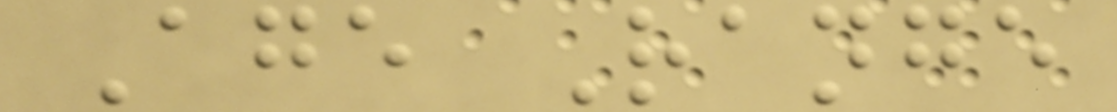Age Range
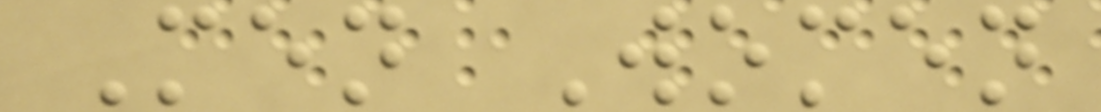Men Women
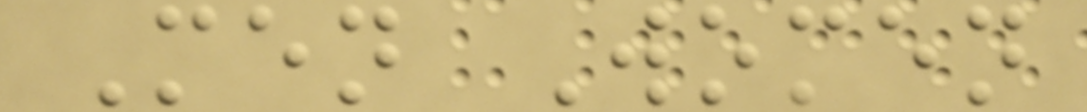Men Women
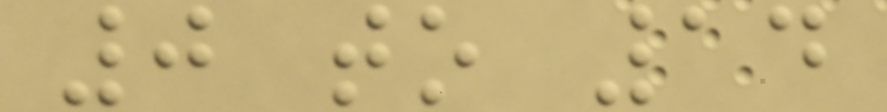0 to 14
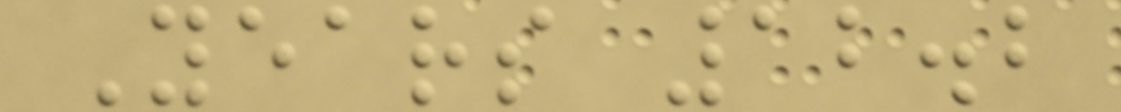Years 12.2
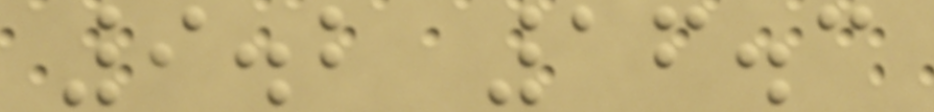9.2 16.3
